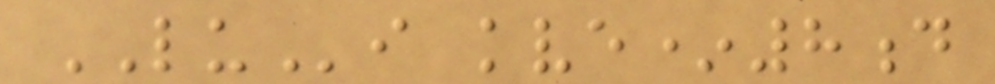LUi kve*8d
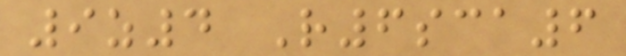9z4 R6sca6
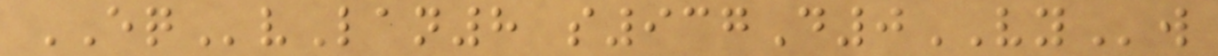EQvLan8 s937D0VYw
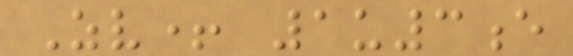Zv+ 1u3e
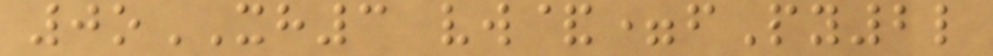0oXH3 vw&=fPy2l
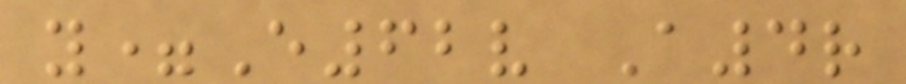y=E62v A4r
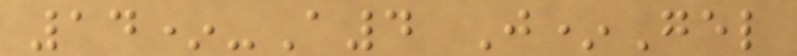14*-A4 J*Gel
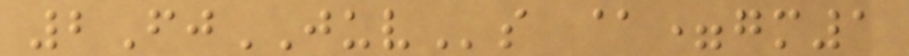2FjJUVs @=gm1
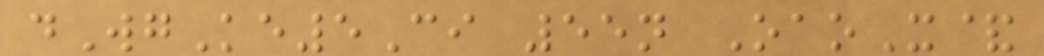dWgKe5Ci 55n OaoX&
